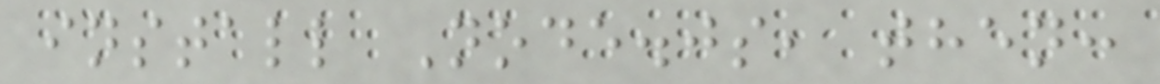install Node.js, then:
